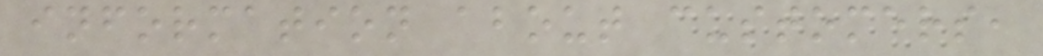information about customers,
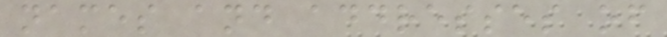names and addresses of
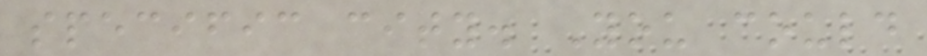specific city. You could
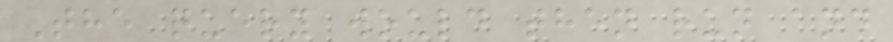The query would then run and
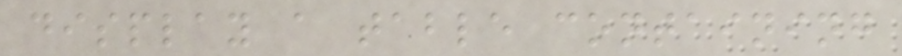display a table containing
